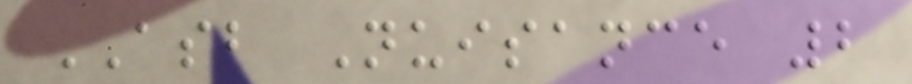ASB Nuisance 2
